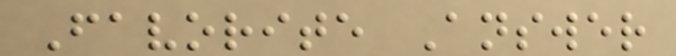Favorite Answer
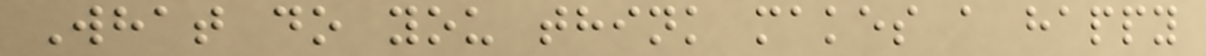What do you think makes a happy
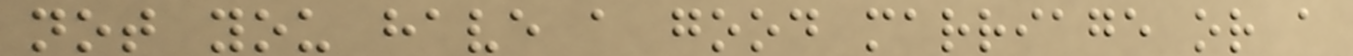not you have a good marriage or a
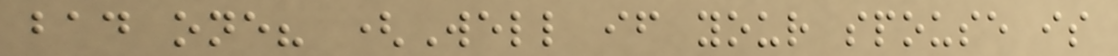bad one? (Well if your spouse is
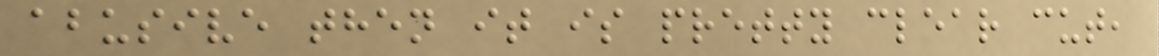abusive then it is pretty clear cut,
